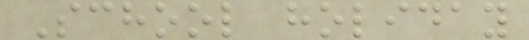School holiday
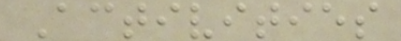Activities
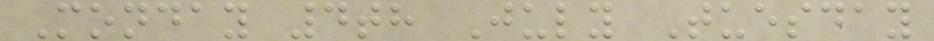Monday 4th July Tuesday
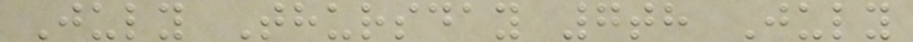July Thursday 7th July
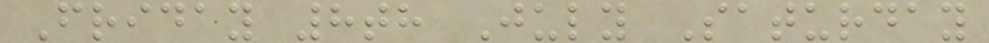Friday 8th July Saturday
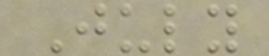July
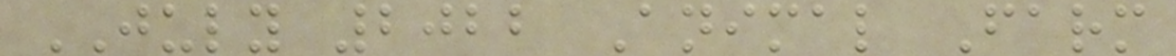JULY 2022 Animal Farm
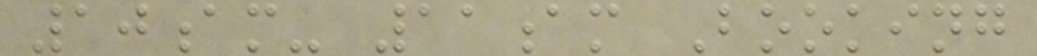10am- 11am Booking
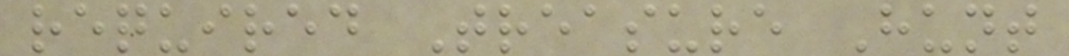required Treasure Hunt
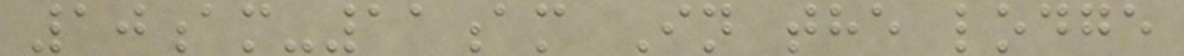10am-11am In the lodge
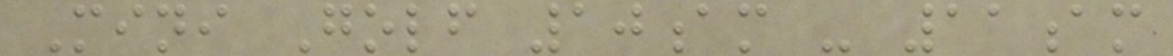Mini Golf 10am - 11am
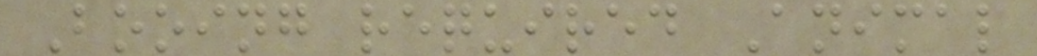Booing required Animal
